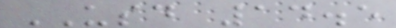USD 14.5
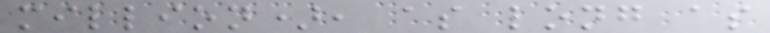million), as long as
